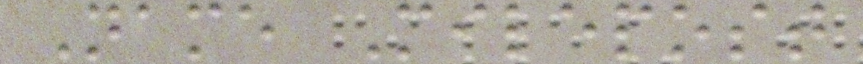Name Milepost
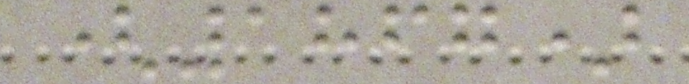(1867)
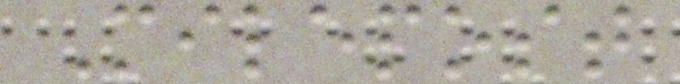Milepost
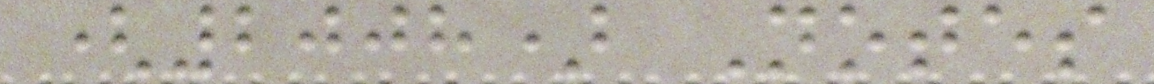(2008) Notes
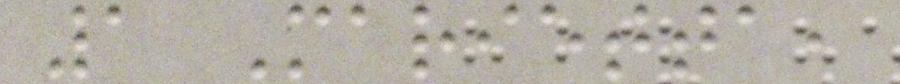1 Marietta,
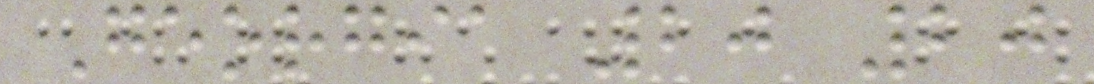Georgia 20 20
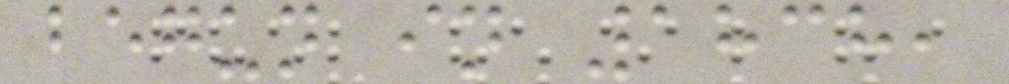begun in 1838,
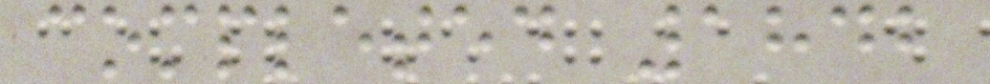completed 1842
